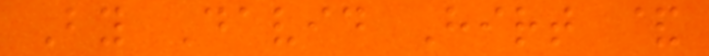By David Hirt &
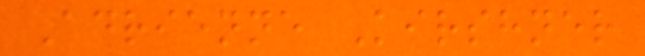Adrienne Kirshner
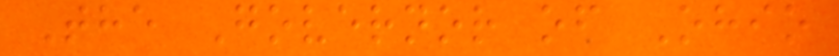The Governor of Ohio
